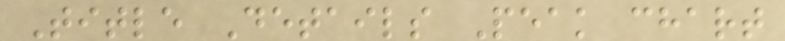Title Details Peak chart
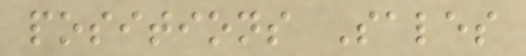positions Sales
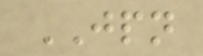JPN
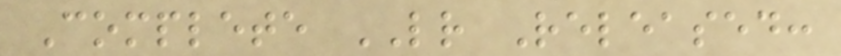Complete LR Released:
